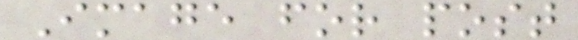Image for post
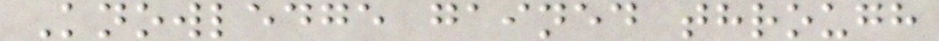Knowledge gained through
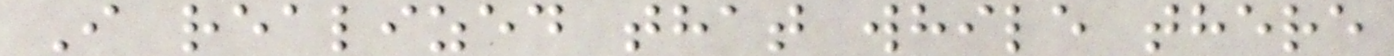I realized that while there
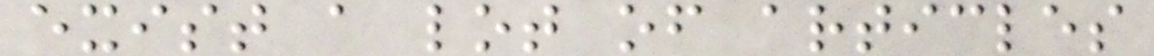exist a lot of articles
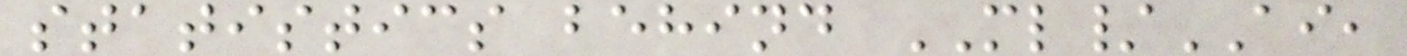statistics behind ML/AI,
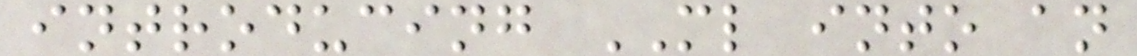introducing ML into an
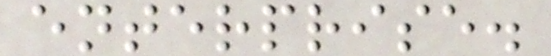enterprise.
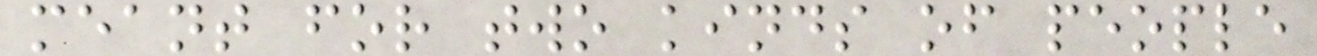meant for two kinds of people
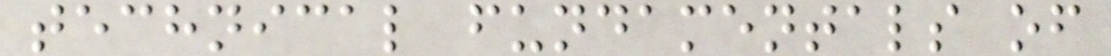technical fundamentals of
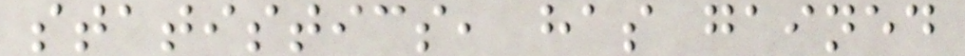statistics, has gained
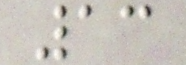13
